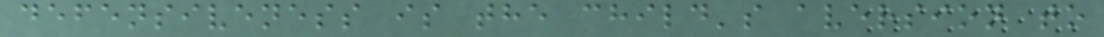defensiveness is the child's aversion to
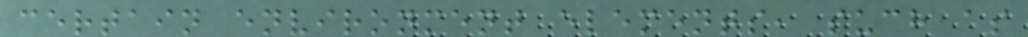certain environment elements, such as
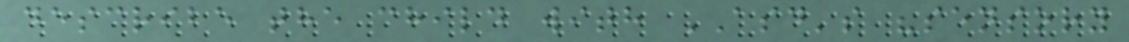describe the child with ASD's "sensory
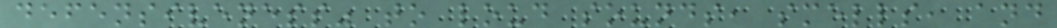defensiveness" to loud sounds, smells, and
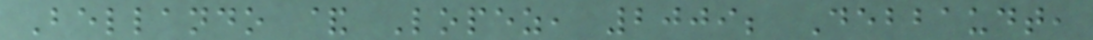Bellando & Lopez, 2009; Debbaudt,
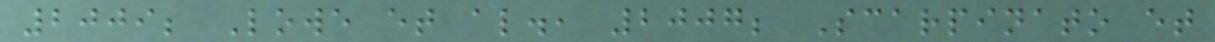2009; Lowe et al., 2007; Scarpinato et
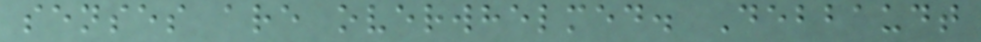senses are overwhelmed. Debbaudt
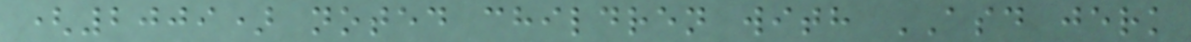(2009) noted children with ASD jerk
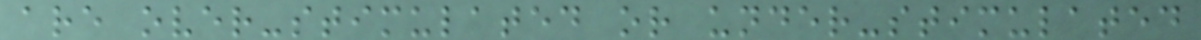are over-stimulated or under-stimulated
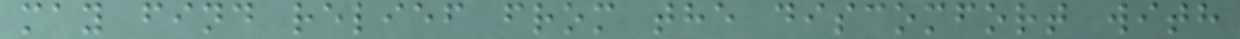may find relief from the discomfort with
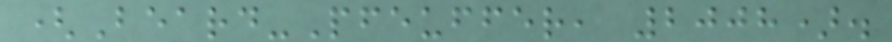(Beard-Pfeuffer, 2008).
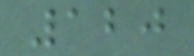120
